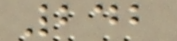242
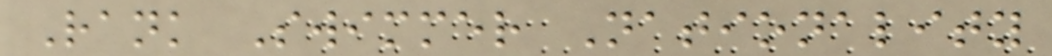Rank Swimmer Nationality
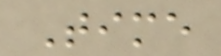Time
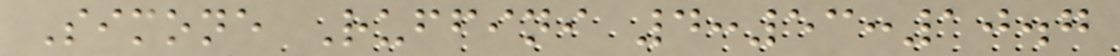Simone Ruffini 4:53:10.7
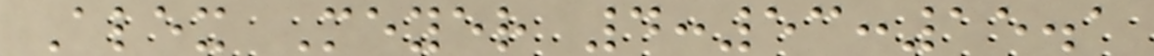Alex Meyer 4:53:15.1
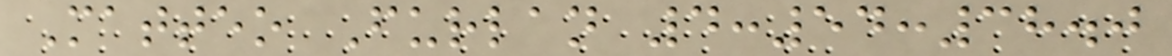Matteo Furlan 4:54:38.0
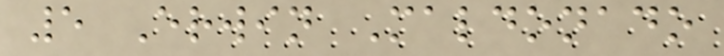5 Erwin Maldonado
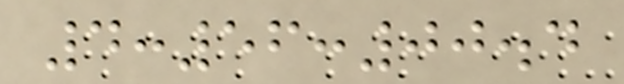4:56:00.4
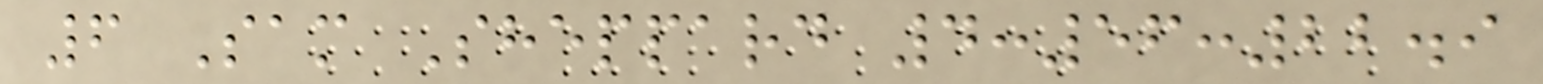6 Sam Sheppard 4:56:22.9
